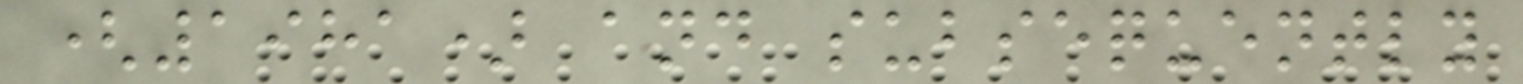(1981) and subsequently
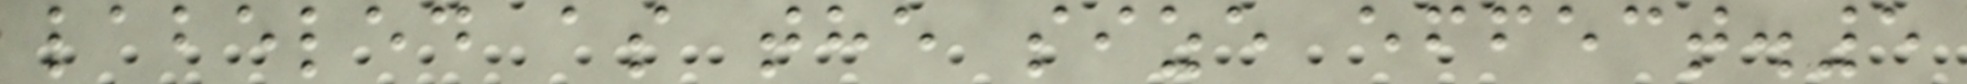labeled as the size effect.5
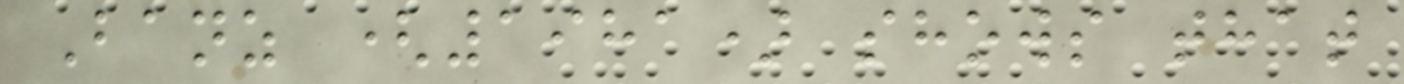Banz (1981) shows that
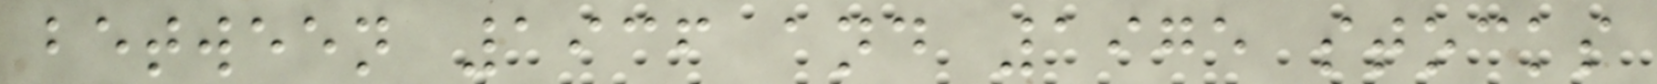between 1936 and 1975 stocks
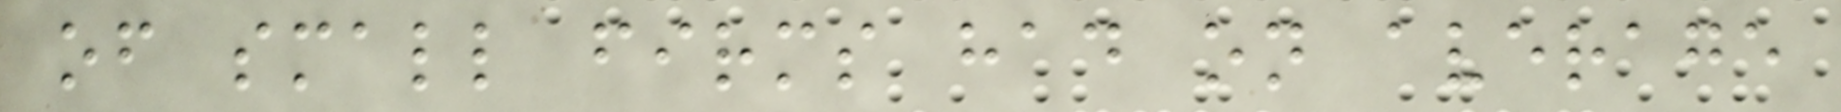of small firms had on average
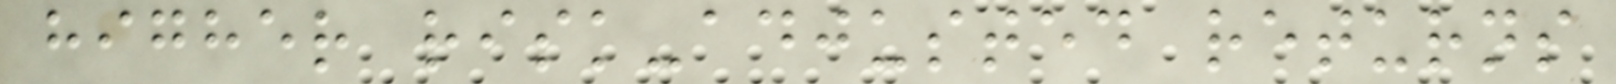higher risk-adjusted returns
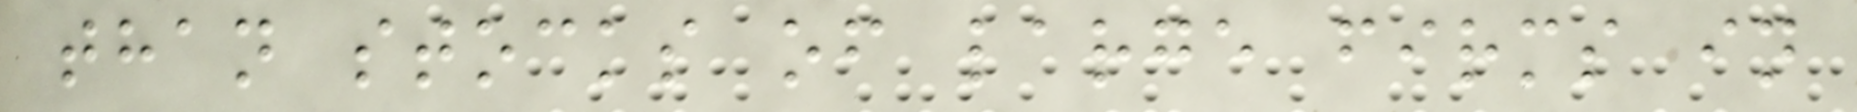than stocks of large firms in
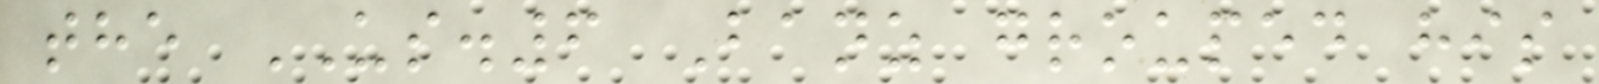the US.6 Banz grouped his
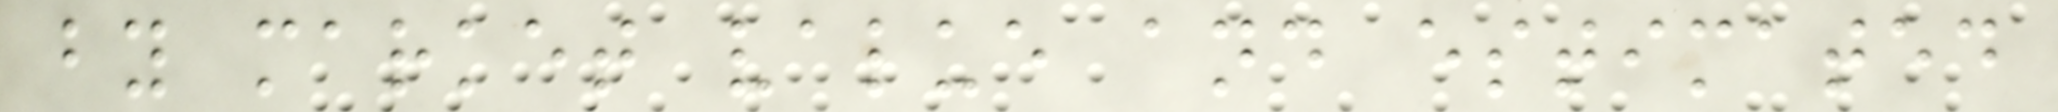by market value and estimated
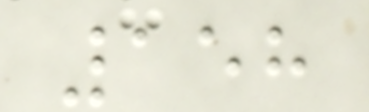158
